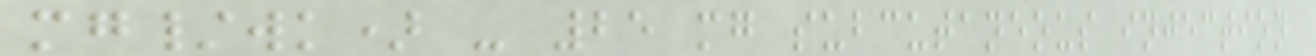mg/wk) - 25 mg subcutaneous injection
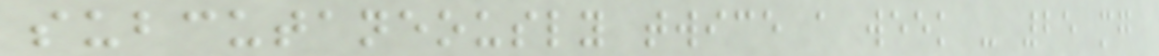subcutaneously twice a week - 25 mg
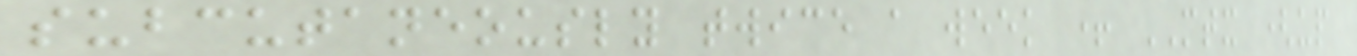subcutaneously twice a week + MTX (up
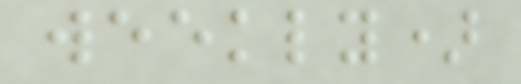weekly)
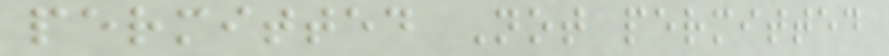permitted Not permitted
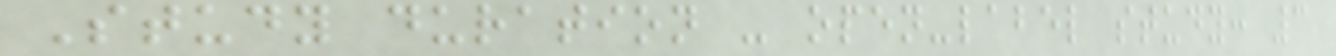Study duration - open-label study: 3
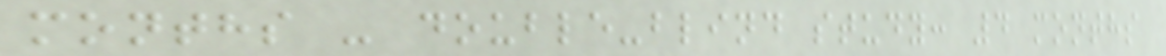months - double-blind study: 4 months
